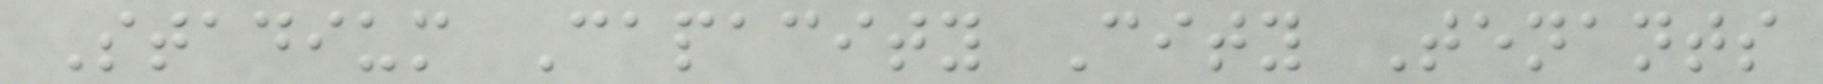Stadium Capacity City Tenants
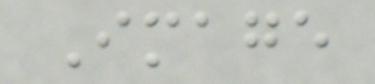Image
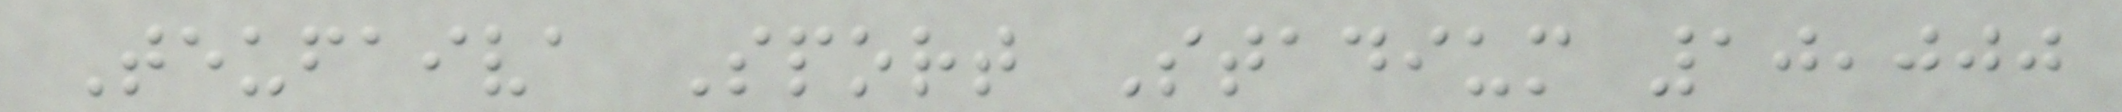Teufaiva Sport Stadium 10,000
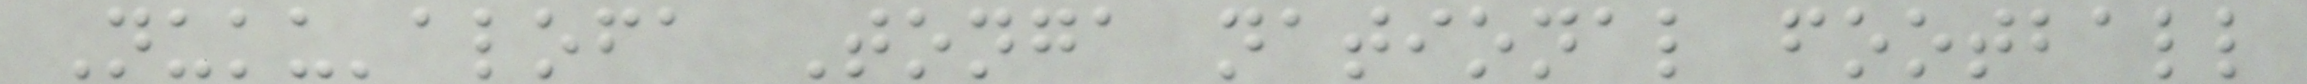Nuku'alofa Tonga national football
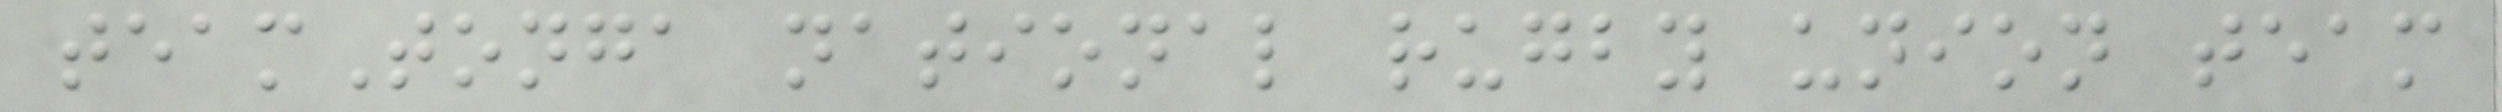teamTonga national rugby union team
